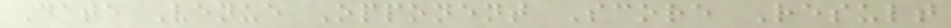Date Venue Opponent Score Result
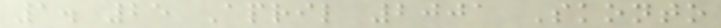1. 25 April 2001 Skonto
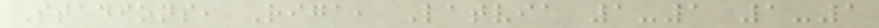Stadions, Riga, Latvia 1-1 1-1
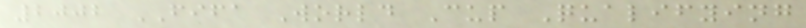2002 FIFA World Cup Qualifying
